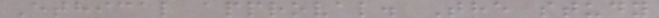Ethical approval. The study
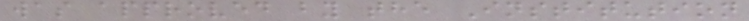was approved by the Institution
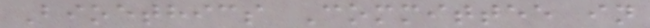Bioethics Committee in
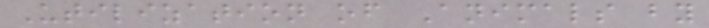Utilization of Animals by
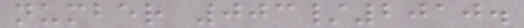number 003/2010.
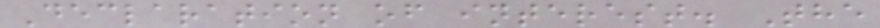Declaration of interest. The
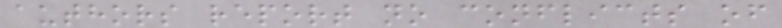authors report no conflicts of
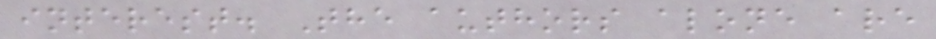interest. The authors alone are
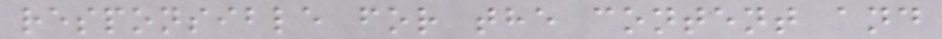responsible for the content and
